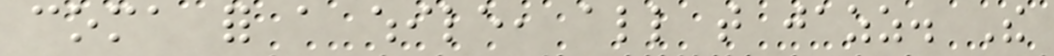coma for a while, all that jazz. The
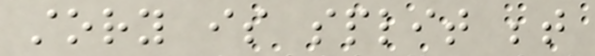story is split between
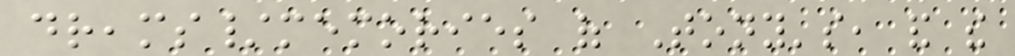dreams/memories of Tony's, and the
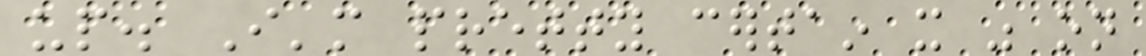up. I'm pretty certain it was on
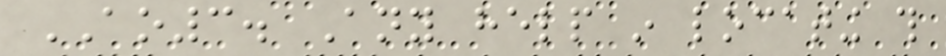AO3. Any help in locating this
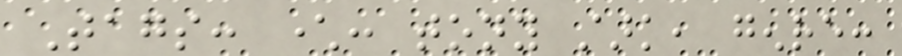Tags: character: tony stark, genre:
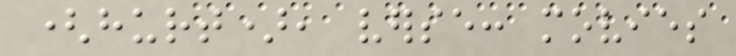(hurt), verse: movies
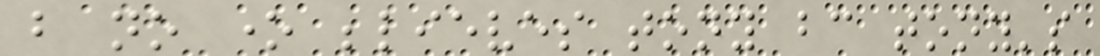but no one believes tony bc tony's
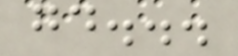good...
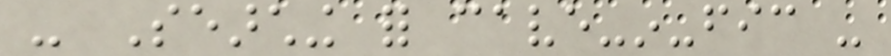- Searching for cave-in-fic -
